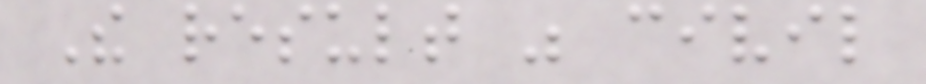The result was civil
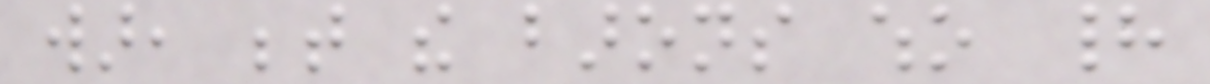war, between the barons who had
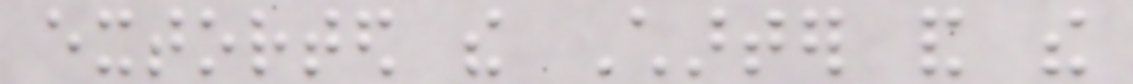extorted the Charter and the
